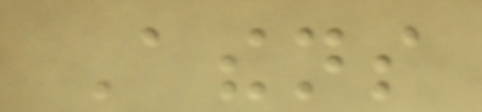Athens
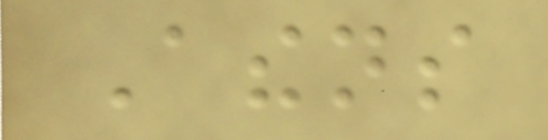Athens
